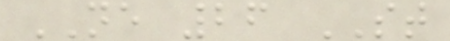NE 26 ST
